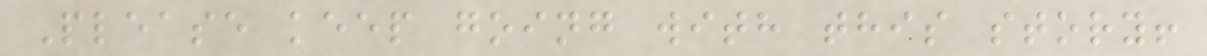Please keep going with this story!
